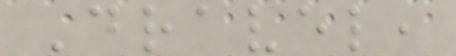Dravel,
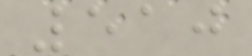510
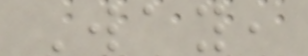Way,
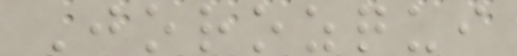Jorozqui
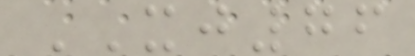XJ76
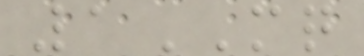1MQ
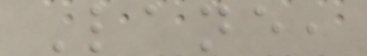Lane,
